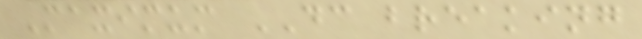Maximum DC breaking
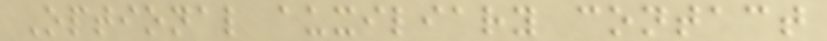Optional auxiliary contact
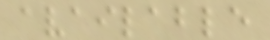available
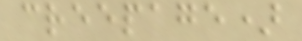creepage)
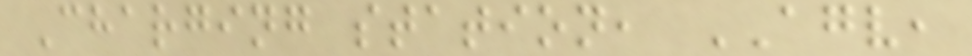Charging station, AGV,
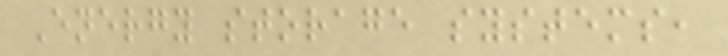Energy storage systems,
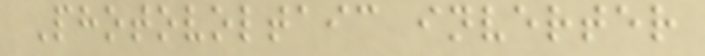Photovoltaic inverter
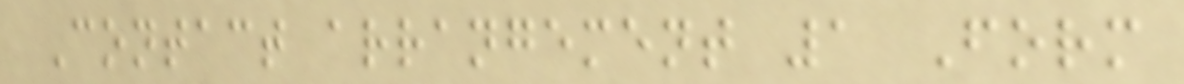Contact arrangement 1 Form
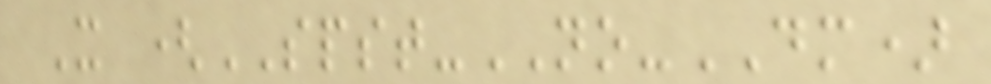X (SPST-NO-DM)
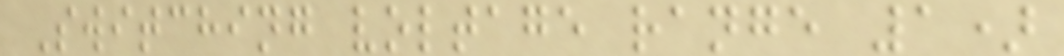Switching voltage range 1)
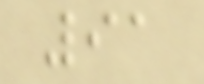91
